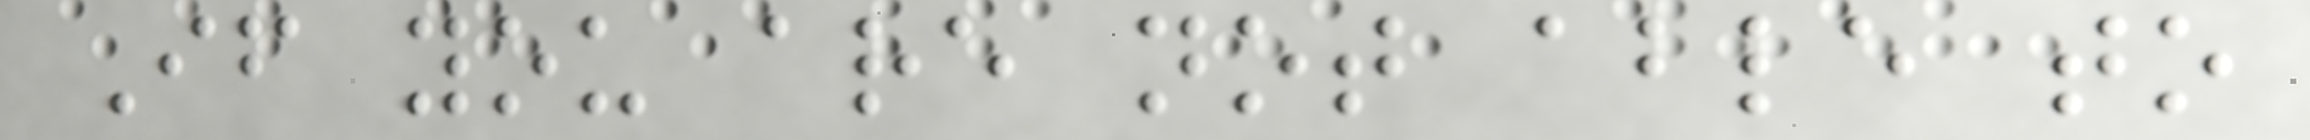If you are not able to
